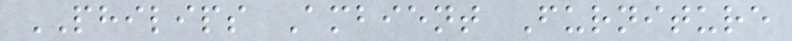PHILIPS Ambient Furniture
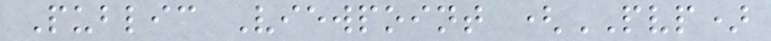Public Viewpoint (PVP)
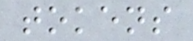tokens
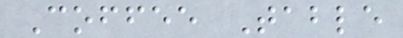Coffee Table
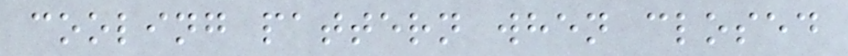cooling pattern when closed
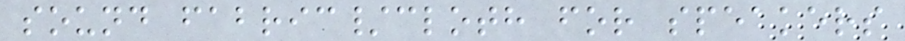sound fabric/cloth for speakers
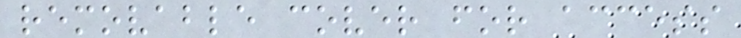removable cover for access
